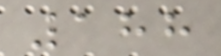188
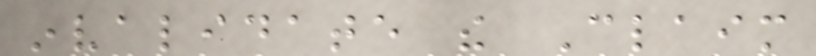invalidate the Claim
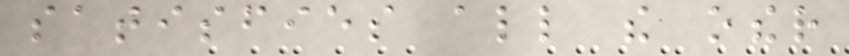satisfies all the other
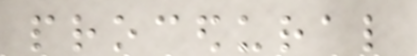procedural
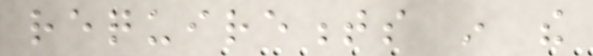requirements in the
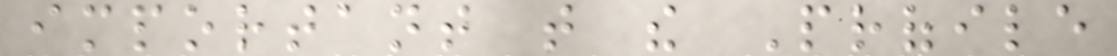important that the Profile
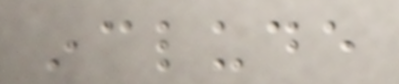include
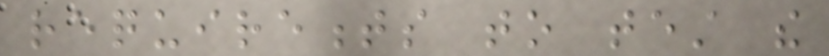requirements to test the
